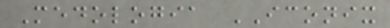Medologia ICONIX
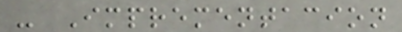- Imprementacion
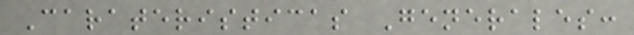Carateristicas Generales:
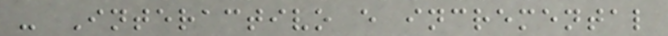- Interactivo e incremental
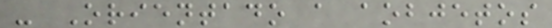- Orientado a aobjetos
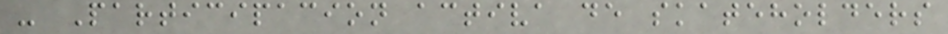- Participacion activa de skateholders
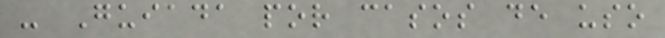- Guiada por casos de uso
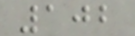102
